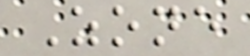Zone
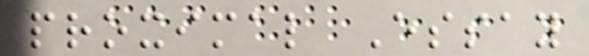proximal Essay
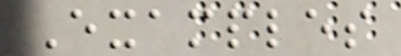Examples
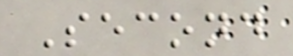Second
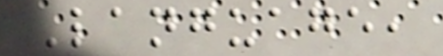Language,
